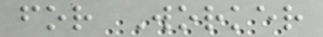for Worker
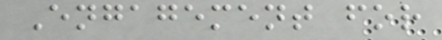Engagement for
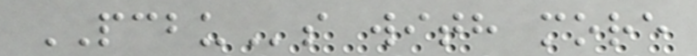PCBUs with more
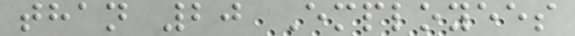than 20 Employees
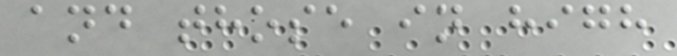and those in high
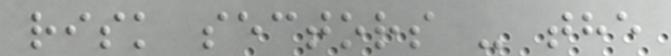risk sectors - the
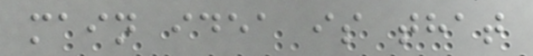main idea is that
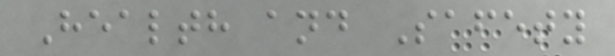Health and Safety
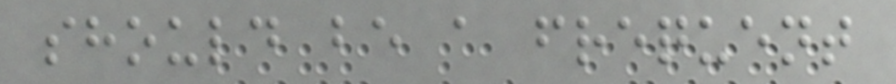should be a frequent
